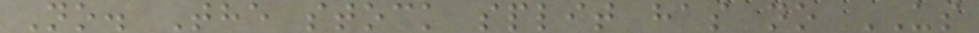No. The stock split has no US
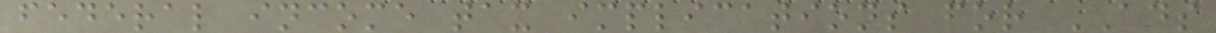federal income tax implications for ADS
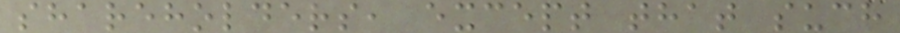shareholders, except that such
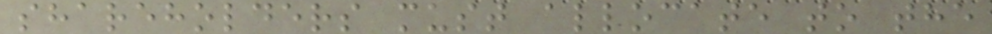shareholders must allocate to the
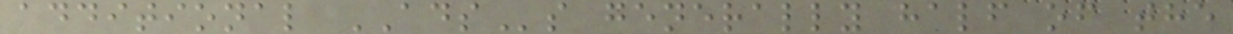additional ADSs generally half of the
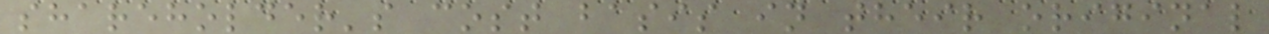shareholder's cost basis in their original
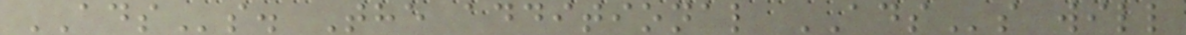ADSs. The additional ADSs will
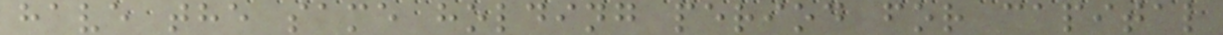have the same holding period for capital
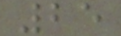25
